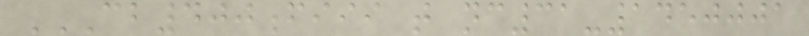CB400FIII T NC31-1450001
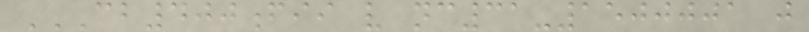CB400FII V NC31-1500001 J
